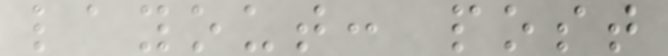layout: post
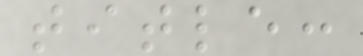title:
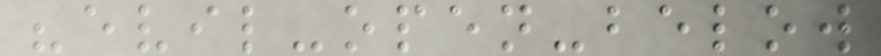"evil-open-below
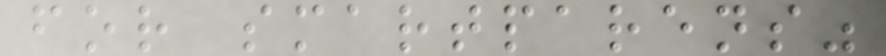for smartparens"
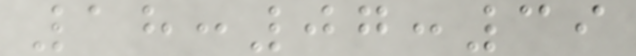18:07:39
